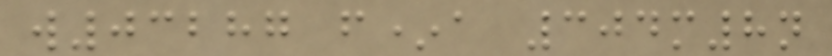w03287 f*a 304m8n
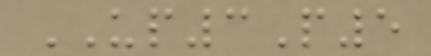UP3P5
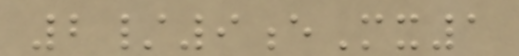2/9eMx1
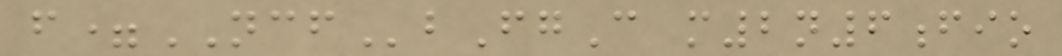f=NCFbFgC m2n6fio
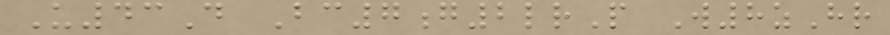U43D Bc7g2lrP W8zHr
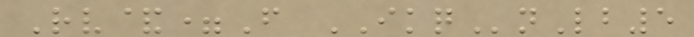Rv&=F IKQnLb5
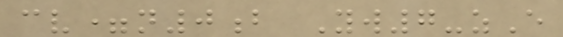cv=n0b Yw7-zE
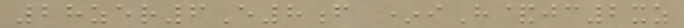28zer6E8f *iH&jc2xz
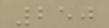250
